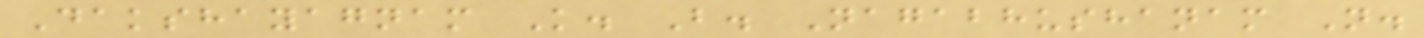Dakshayagnam K. B. Nagabhushanam N.
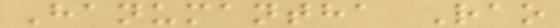Hanumantha Rao
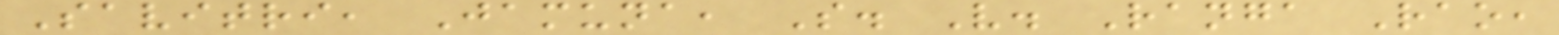Savitri, Jamuna, S. V. Ranga Rao,
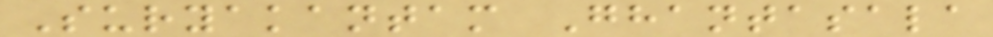Suryakantam Ghantasala
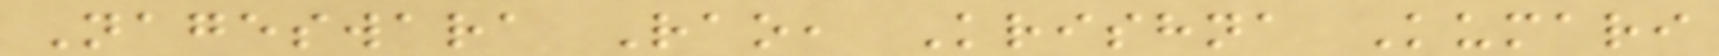Nageswara Rao, Krishna Kumari
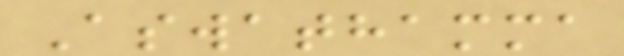Aswathamma
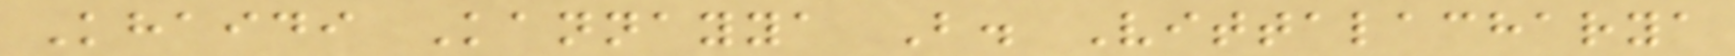Khaidi Kannayya B. Vittalacharya
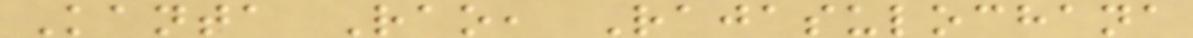Kanta Rao, Rajasulochana
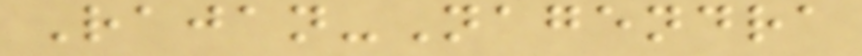Rajan-Nagendra
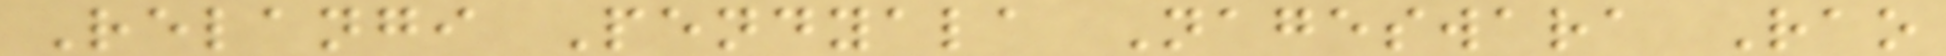Relangi Pendyala Nageswara Rao
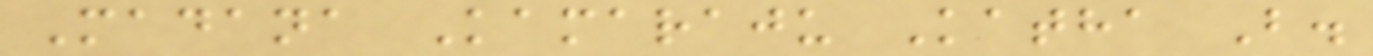Madana Kamaraju Katha B.
